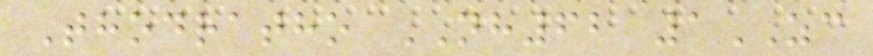Thodratho NH62 1ZC
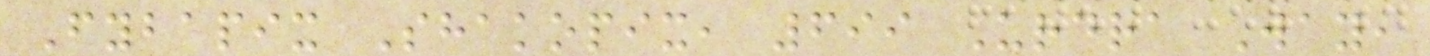Fybapix Shakopix, 699 Urdra Way,
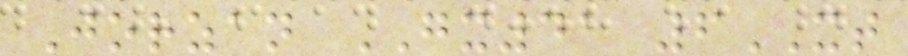Jorzan GX41 6XT
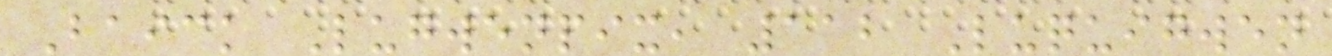Baick Lugwenpix, 112 Luquigwen
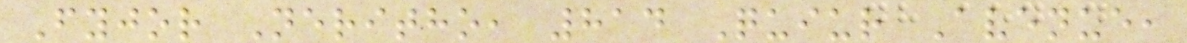Fyjor Neritho, 814 Quiur Avenue,
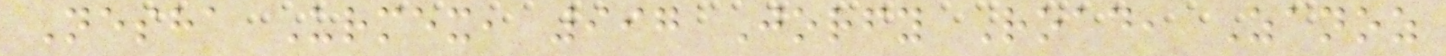Nesha Urmex, 997 Jorfy Road, Zanoz
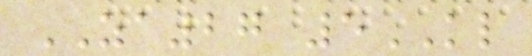ZA27 5KL
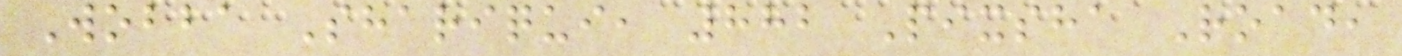Wobba Shariqui, 882 Pixsha Road,
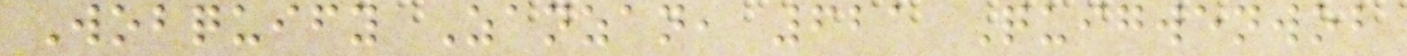Wobquify Zanzan, 621 Quigwenwob
